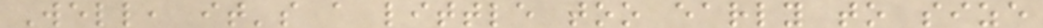Well, it's a little too early to size
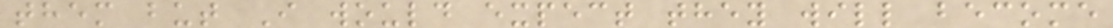them but I would expect they will become
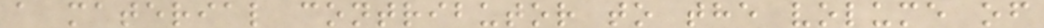a material contributor to the volume of
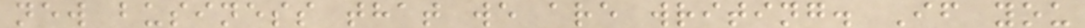new business that we are writing. If you
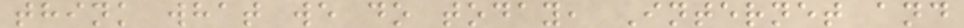think what we do today, Internet and
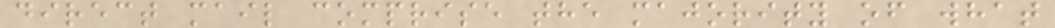direct mail comprise the majority of what
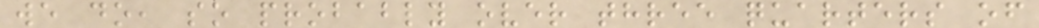we do, so probably over three quarters of
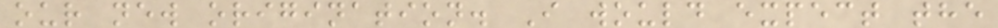our new origination. I would expect the
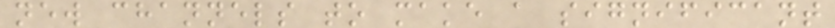new channels to make a significant
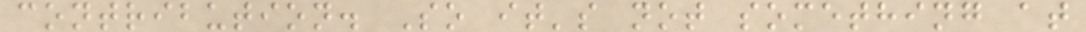contribution. So it's not something at
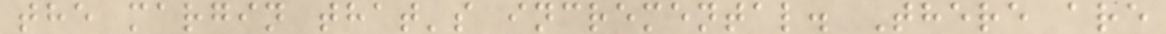the margin that's incremental. There are
